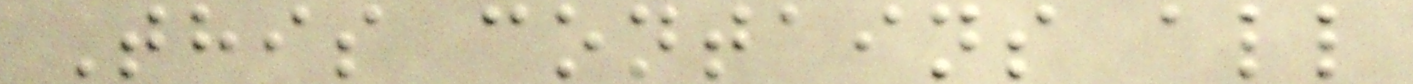This contains all
